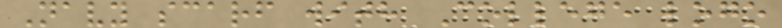Navy scarf with College logo
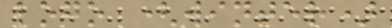logo (winter)
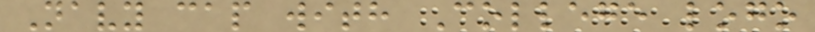Navy cap with College logo
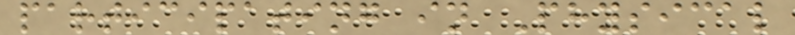participating in Physical
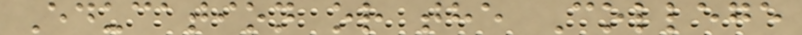Education or the College
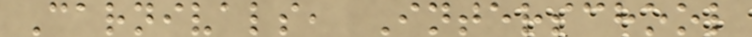Carnivals, Interschool
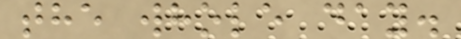the whole day.
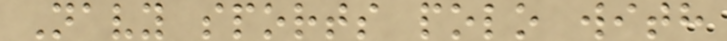Navy sports polo with
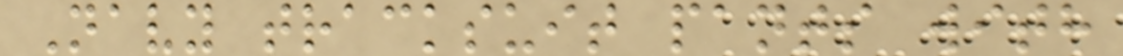Navy tracksuit pants with
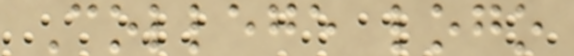College logo
